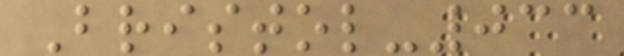Bristol-033
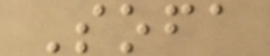Sofa
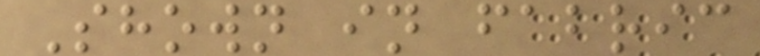Shown in fabric
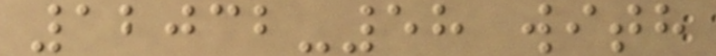12032-58 with
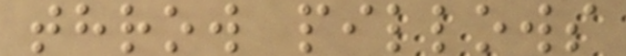throw pillows
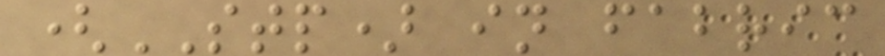(STP) in fabric
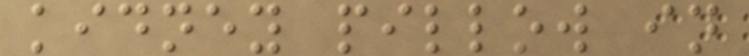kidney pillow in
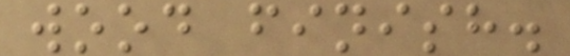wood finish.
